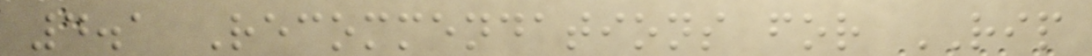4.1 Recommendations for RIP
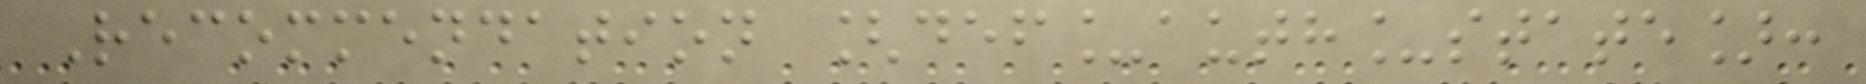Recommendation [def_auth_state]:
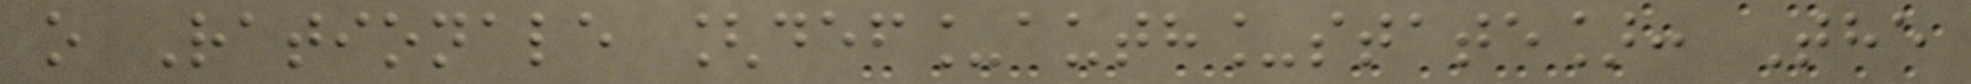o Rationale [def_auth_state]: The
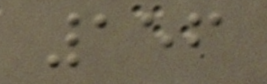156
